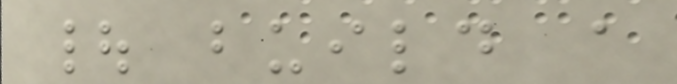| build a
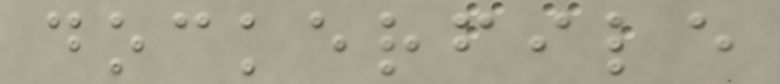dockerfile
